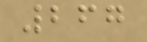267
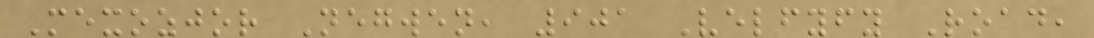Mexozjor Negwen, 901 Velfyfy Road,
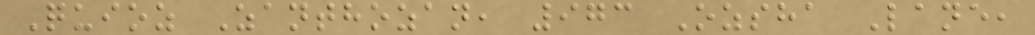Quioz Zanthozan, 973 Ozsha Lane,
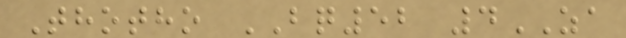Thotho BQ52 4ZA
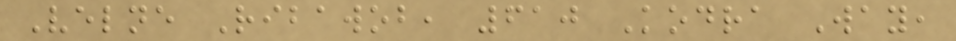Velne Ribawob, 610 Kodra Way,
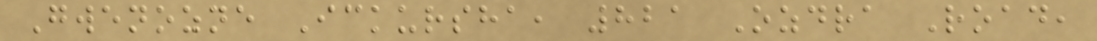Gwenozne Ickursha, 821 Ozdra Road,
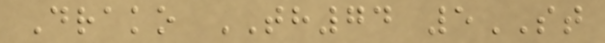Drako TH74 5ST
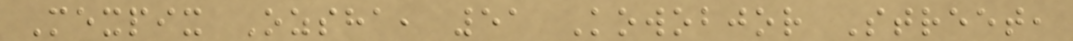Mexpix Ozsha, 51 Kowobjor Street,
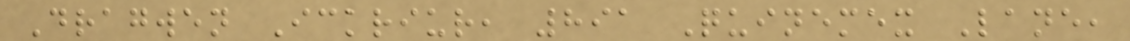Dragwen Ickriur, 891 Quinemex Lane,
